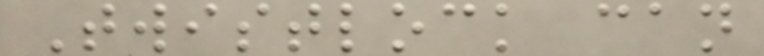Twistlock can
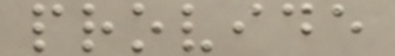provide
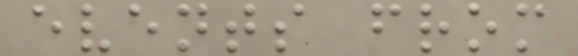events from
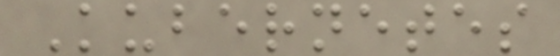Kubernetes
